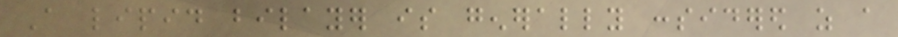A lipid bilayer is generally considered as a
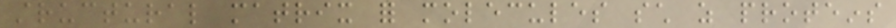structural matrix for molecules such as proteins
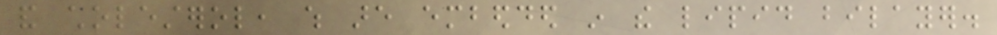and cholesterol, which are embedded in the lipid bilayer.
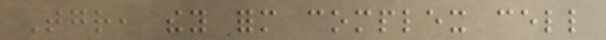Together, they form complex cell
